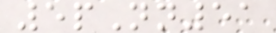5pNn51
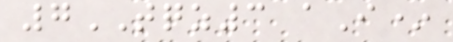7TQZ3 aI*
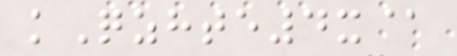kQzhte4x@
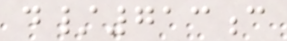d/713c
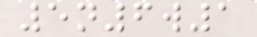5n6w1
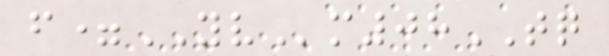f=YVm08TQ
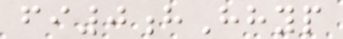fi0hHhyp
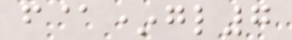f@*gl7
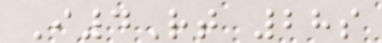I4Rt 28s
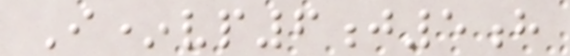I*vp6j5h
